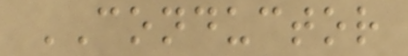CONDUCTOR
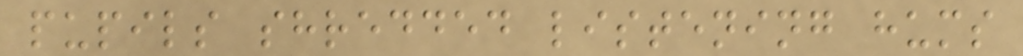pupils shredded listening hums
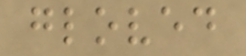gloved
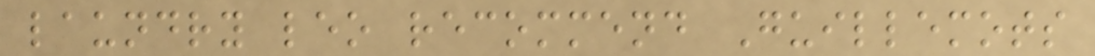laundry leo recommend Guillemots
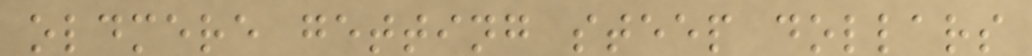oldmere getting steep dollars
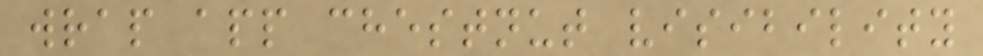wrap app chestnut visibility
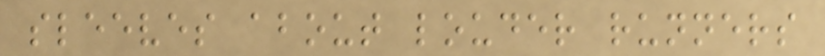sleeves about louder runners
